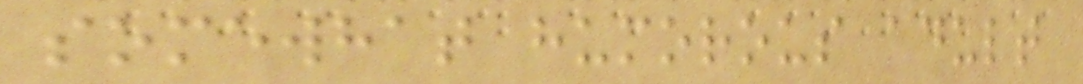somewhat humorous adult
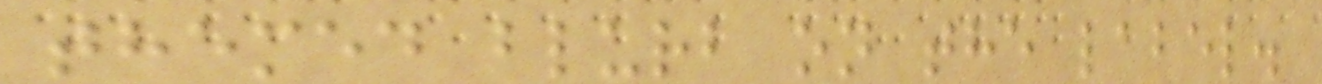themed blurb on the label.
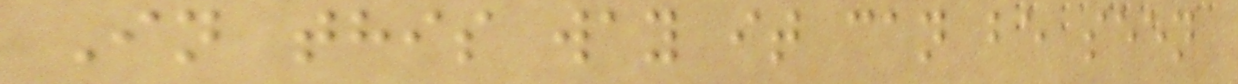In this way it can be seen
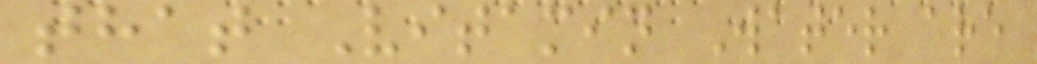that Vitamin Water are
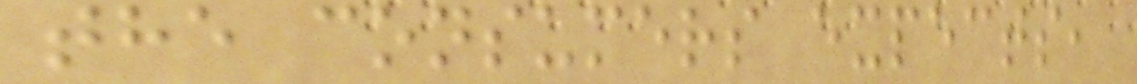the consumers expects,
